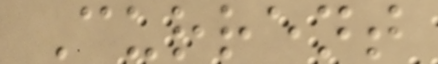Current
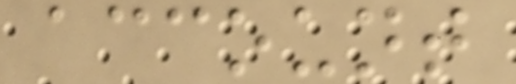account
